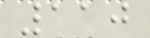110
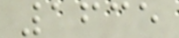1635
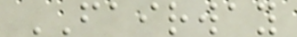FAIRWAY
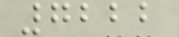7222
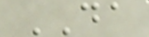DA
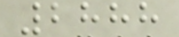2888
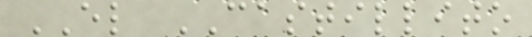EL CASTILLITO
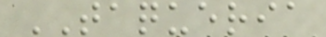TAQUERIA
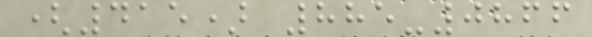(415) 885-0866
